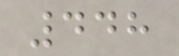448
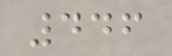446
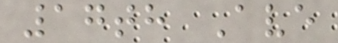17th Ave
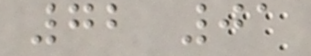72 01
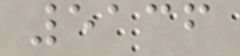5136
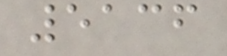5136
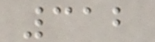312
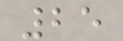25
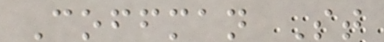Coffman St
